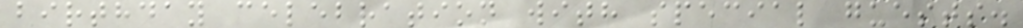birthday celebration with special guests.
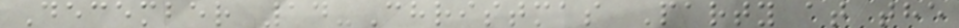December 14-Christmas Party at the
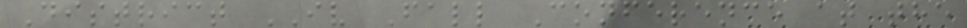District IV Fall Conference at the
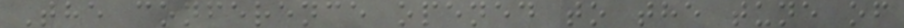The conference opened to the tune of
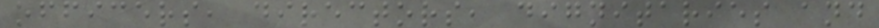officers, directors, dignitaries and
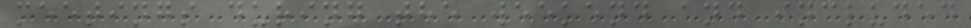meetings during the weekend and included
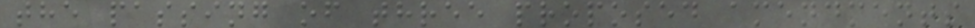the passing of three proposed amendments
